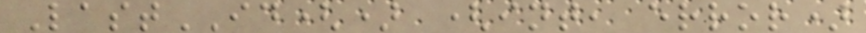LastID() (int, error)
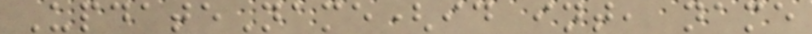UpdateName(id int, name
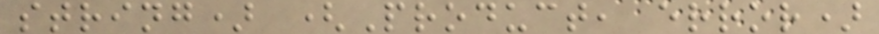string) (Product, error)
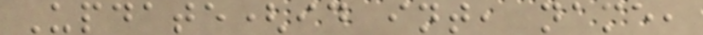Update(id int, name,
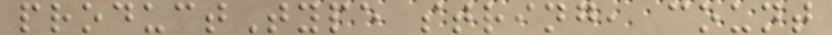productType string, count
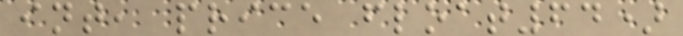int, price float64)
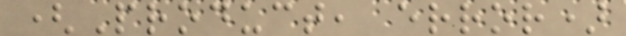(Product, error)
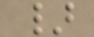}
